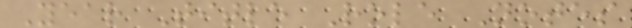Year Title Role Notes
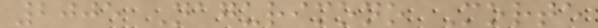2005 Nagurimono Morte
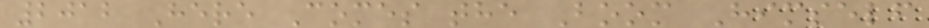2012 Here Comes the Boom Himself
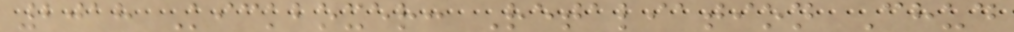2018 Kickboxer: Retaliation Chud
